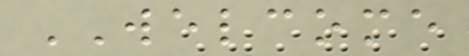WELCOME
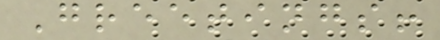Greetings!
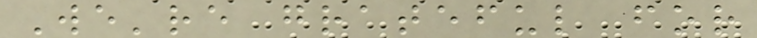We're grateful for
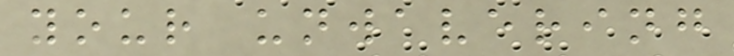your unwavering
